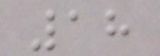18
